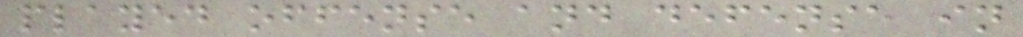played offense and defense in
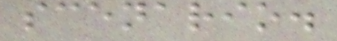scenario.
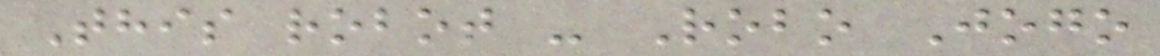This robot - Robo Jogo
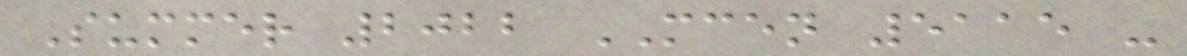Summer 2022 MCEN 5115 -
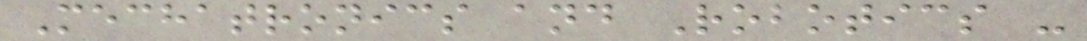Mechatronics and Robotics -
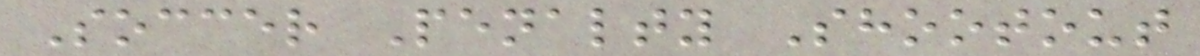Soccer Penalty Shootout
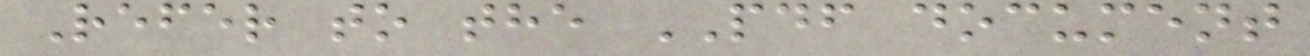Refer to the PDF document
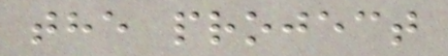the project
